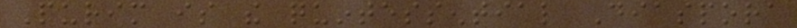Purim is the quintessential Diaspora
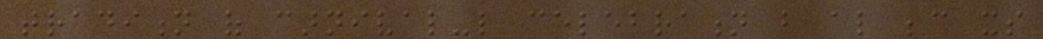tradition of carnival-like celebration but also because its
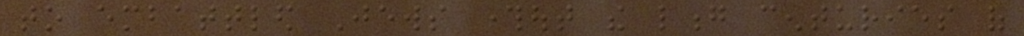to embattled Jews throughout the long centuries of
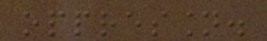oppression.
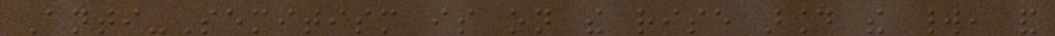Anti-Semitism is on the rise around the world, and
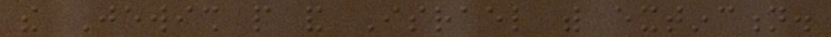the Jewish people and Israel with extinction.
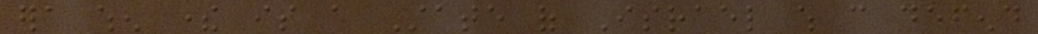era when there is a State of Israel which can defend
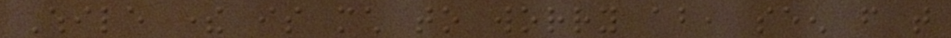While there is much to worry about, seen from that
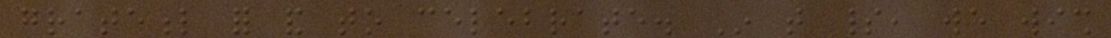grateful for and to celebrate. In that spirit, we wish
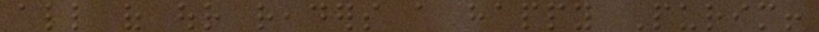all of our readers a happy Purim!
